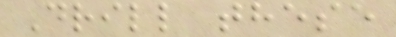Drill these
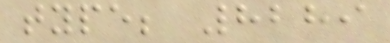type; 8289
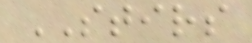STIRS
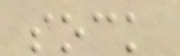sock
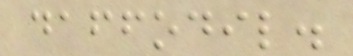daffodil.
